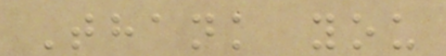Thank you
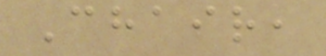Chair,
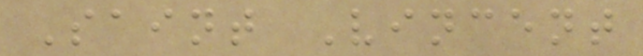Saint Vincent
